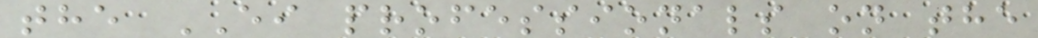the EI professionals on the
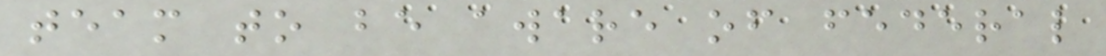team to be aware of federal
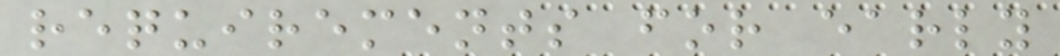requirements for early
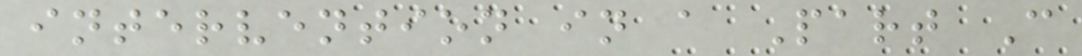intervention in a Part C
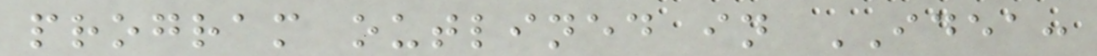program outlined in IDEA:
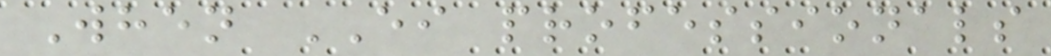When EI professionals
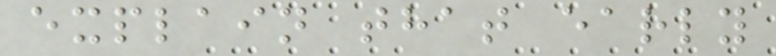explain that early
